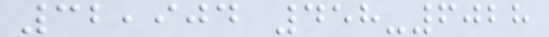32,904 458-6028
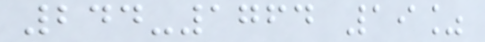244-1764 19%
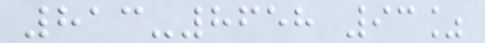813-8658 93%
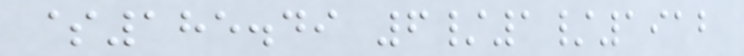$185.49 6/1/1912
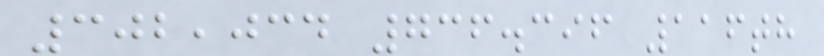302,034 736.396 116th
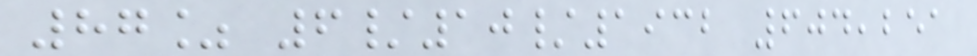87% 6/10/1932 604,251
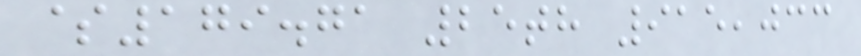$179.71 25th 915,033
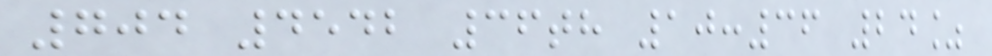704 4542 36th 10:36 24%
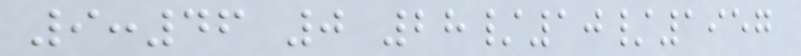9:46 0 28/10/1957
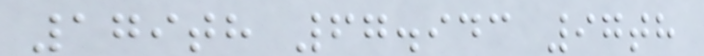179th 67.943 97th
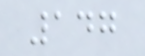147
